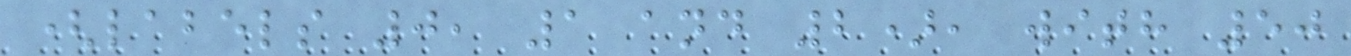(labels 0, 1 and 2), with 50
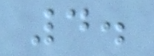4.
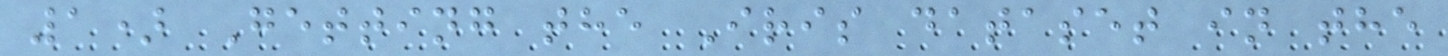1) Getting the Iris dataset in the
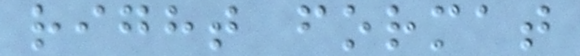right format
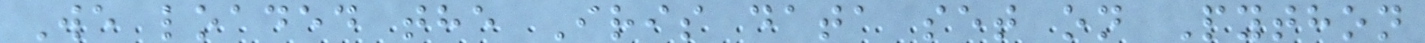We loaded the Iris data set on Python
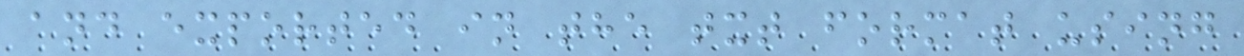and exported in the txt format using
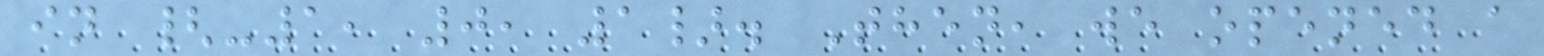in {-1, 0, 1}. Then, we opened a
